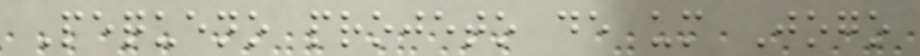Pequeno projeto de um Jogo
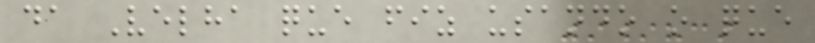da Velha que fiz usando o que
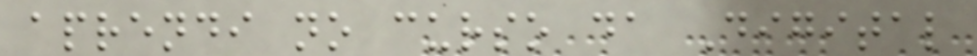aprendi no curso da Digital
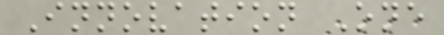Innovation One
